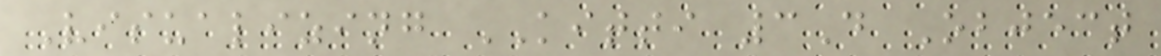Visualizing KITTI 3D Object
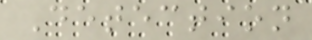Detection
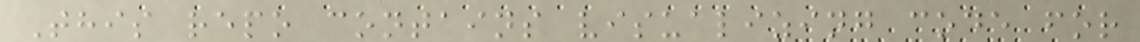This repo contains visualizing code for
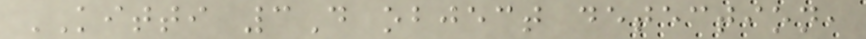KITTI 3D object detection,
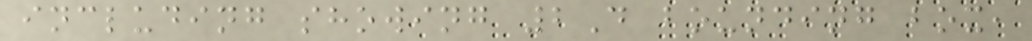including showing 2D bounding box,
